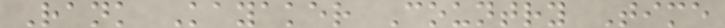Rank Kayaker Country Time
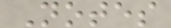Notes
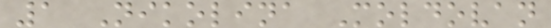1 Nikolina Moldovan
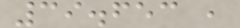39.653 ,
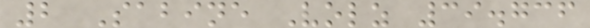2 Sabine Volz 39.736
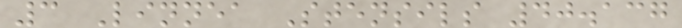3 Linnea Stensils 40.137
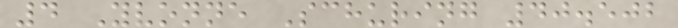4 Yvonne Schuring 40.502
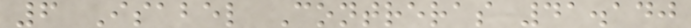6 Isabel Contreras 41.140
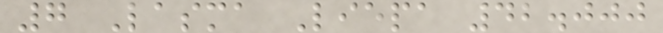7 Lasma Liepa 42.000
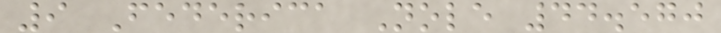9 Federica Nole 44.570
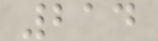214
